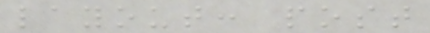layout: post
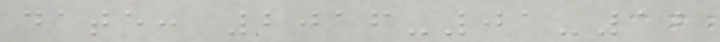date: 2016-01-12
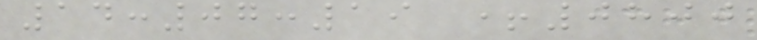14:07:19 +0800
